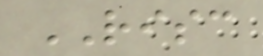RISC
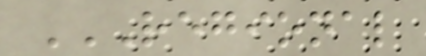REGIONAL
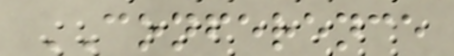CONFERENCE
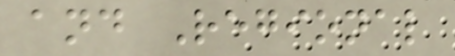and Regional
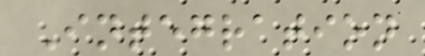Integration
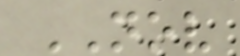NOV
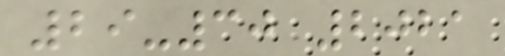29-30 2021
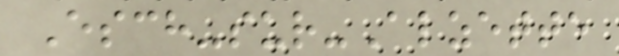Esch-sur-Alzette
